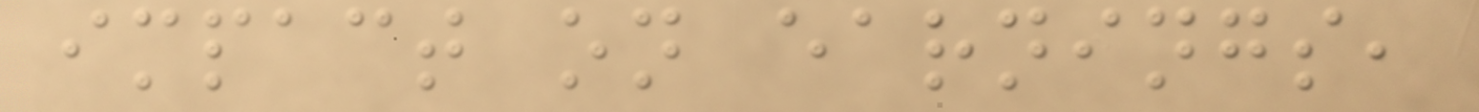impact on earnings,
